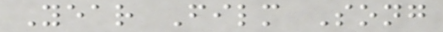Year Film Song
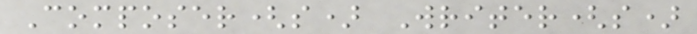Composer(s) Writer(s)
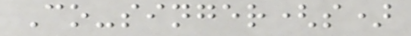Co-singer(s)
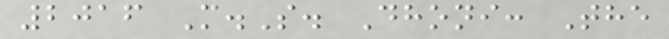2016 M.S. Dhoni: The
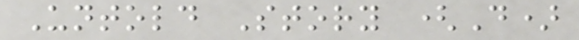Untold Story (D)
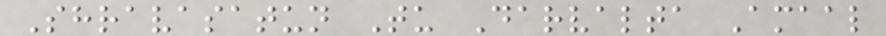Shravasatun Tu Darvalta Amaal
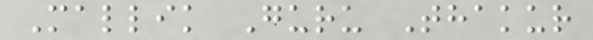Mallik Guru Thakur
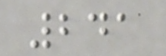241
